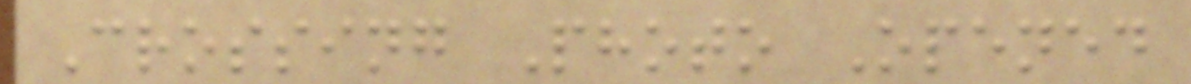Crossing Photo Opened
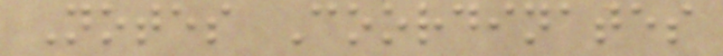Notes Coordinates
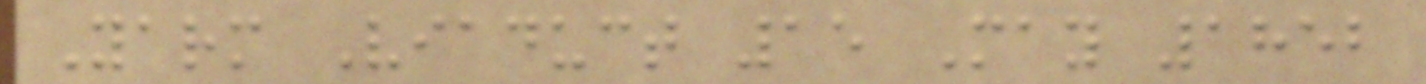Yarm Viaduct 15 May 1852
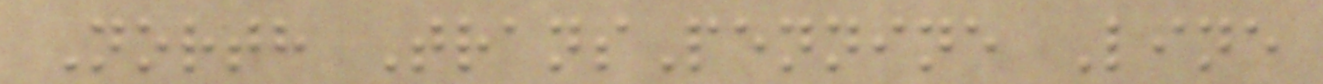North TransPennine Line
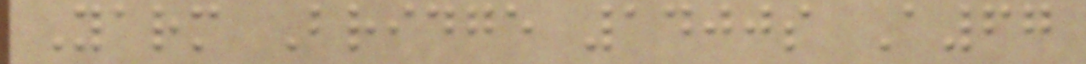Yarm Bridge 1400s A67
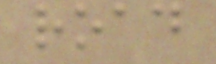road
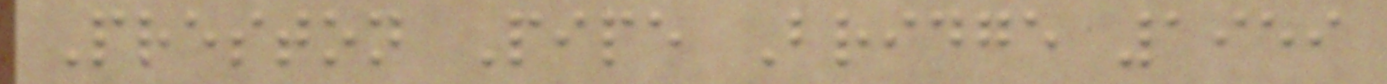Preston Pipe Bridge 1959
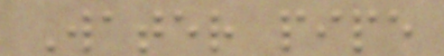Water pipe
